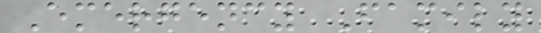Emergency Family
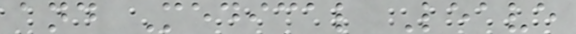and Medical Leave
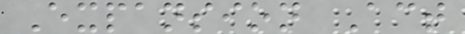Expansion Act
